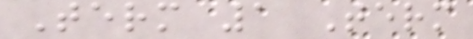Term 1 Term
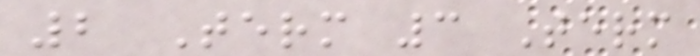2 Term 3 Term
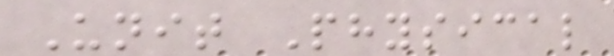Unit Physical
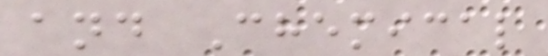and Chemical
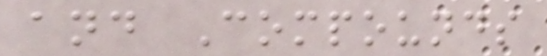and Compounds
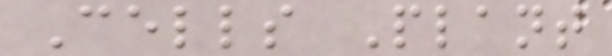Cells Plant
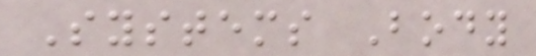Systems Body
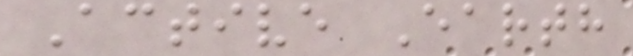Active Earth
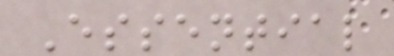Essential
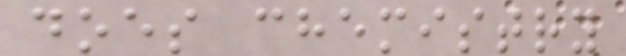does chemistry
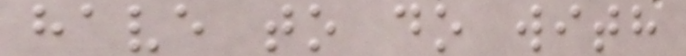have to do with
